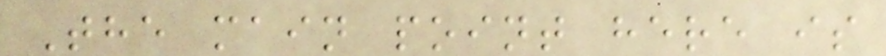The main point here is
